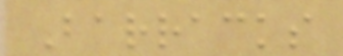Barracks
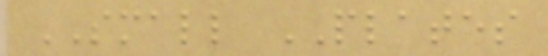SMALL PLATES
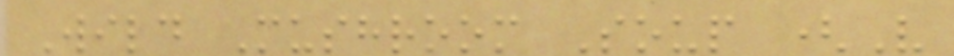Wild Mushroom Soup (V
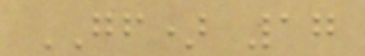GF) 17
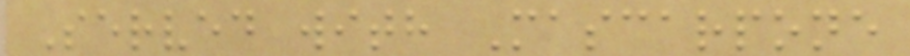Served with Mascarpone
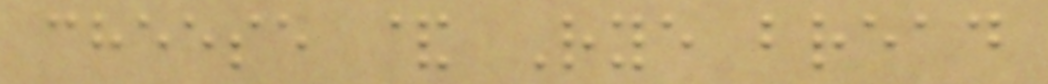cheese & Rye bread
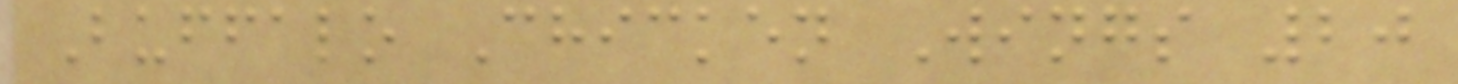Buffalo Chicken Wings 20
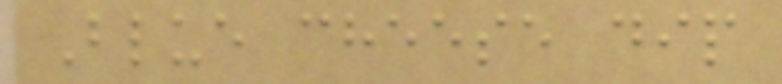Blue cheese dip
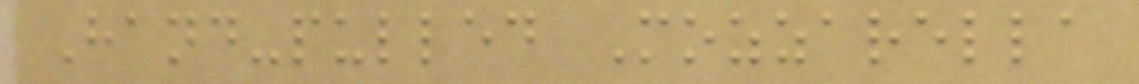Hand-pulled Mozzarella
